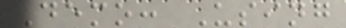Demo: Using
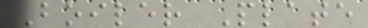Boiler Plate
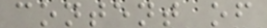content of
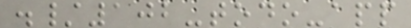./102-todo-app
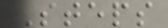Steps
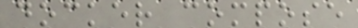docker compose
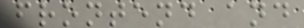frontend and
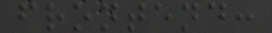frontend:
